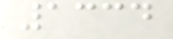1334
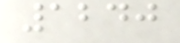1240
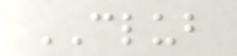CLUB
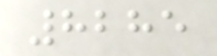8285
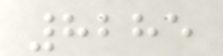8285
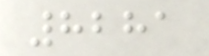8281
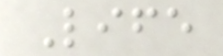Life
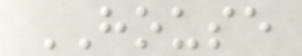HOUSE
